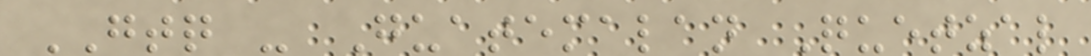GTQ - Guatemalan Quetzal
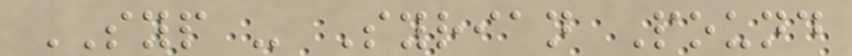SYP - Syrian Pound
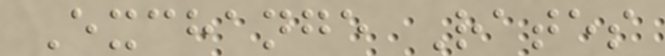Exchange Rates
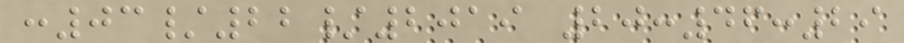:03/22/2019 20:46:29
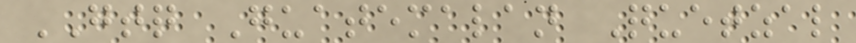GTQ Guatemalan Quetzal
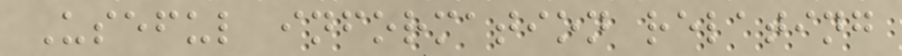Useful information relating
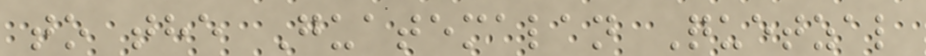to the Guatemalan Quetzal
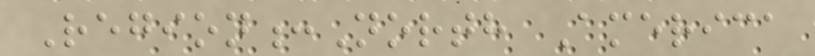Region:North America
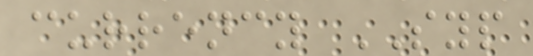currency SYP
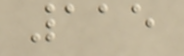115
